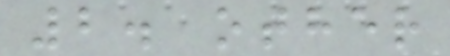2. other
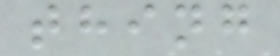thing
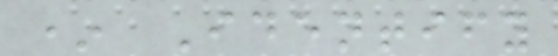* Identify
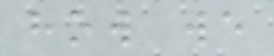how we
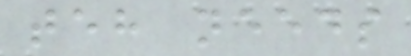teh needs
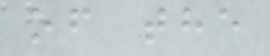of the
